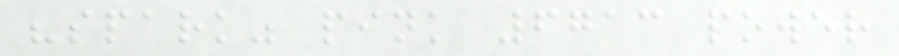"spark" pink 6713 power
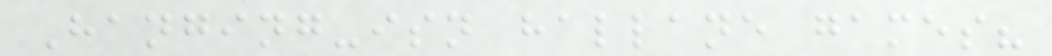Hanging-isn hallane games?
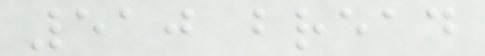510 bread
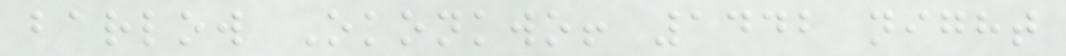barlow Okonkwo! 1442 night
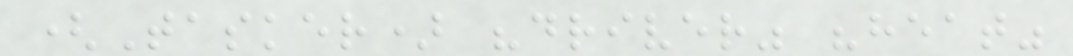(Tasker) "driver" "heat"
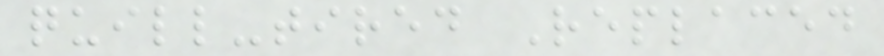quill-tired Replaced
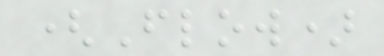(Flow)
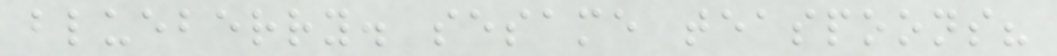blueberry. sesame teaspoons?
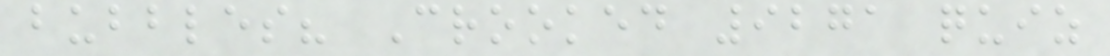bubbles? Crooked 9271 quiz
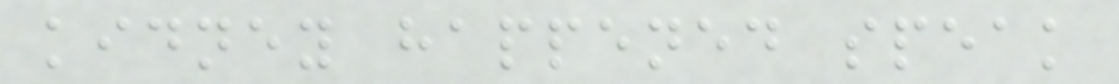kidney happened speak
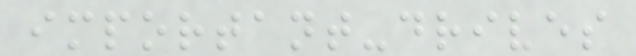important-drives
